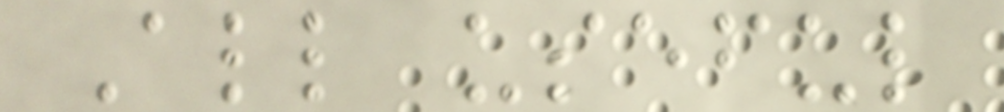All useful
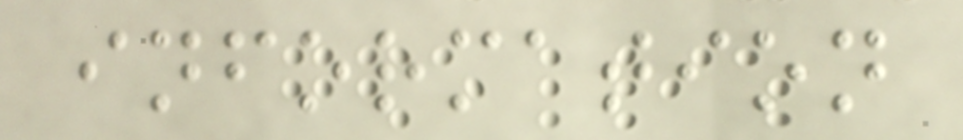information
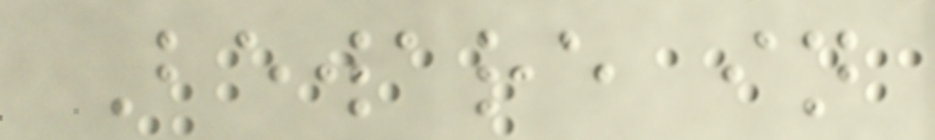Beware in
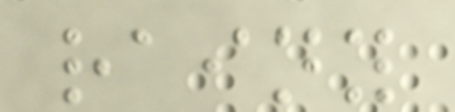rainy
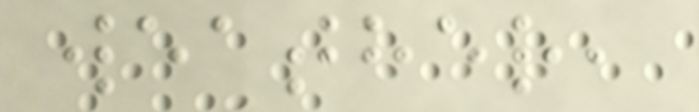weather,
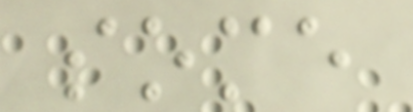some
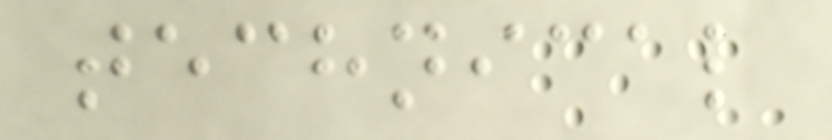technical
